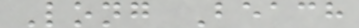Long Beach
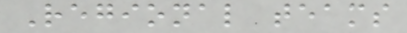Regional teams
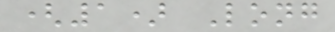(1) Long
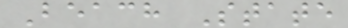Beach State
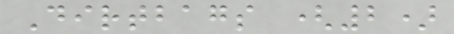Dirtbags (2)
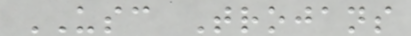USC Trojans
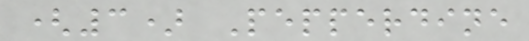(3) Pepperdine
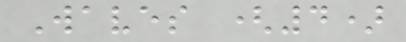Waves (4)
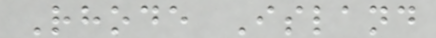Rhode Island
